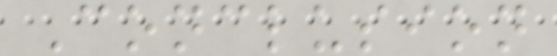Conclusion
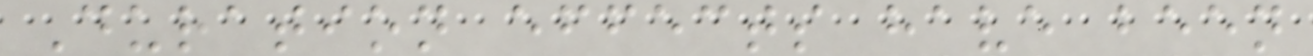Duration effects have been
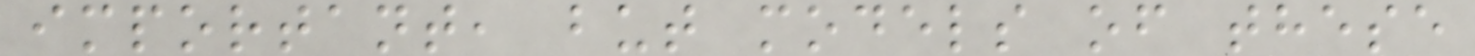important, but models of these
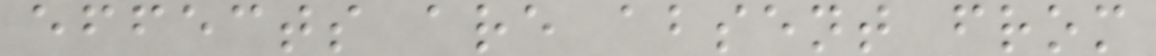effects are absent from
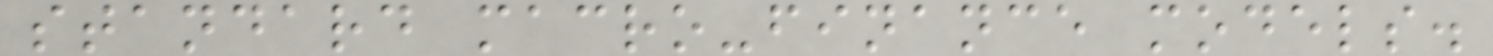standard macro-finance models.
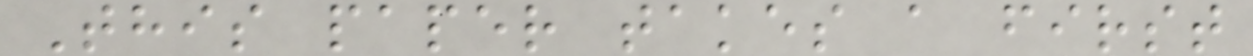This paper takes a first
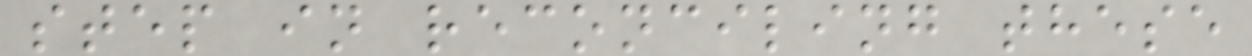step in reconciling these
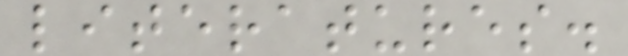literatures.
